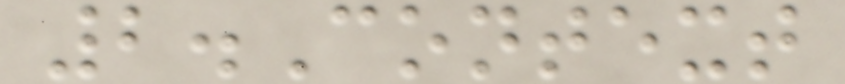2.Context
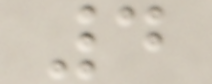4
